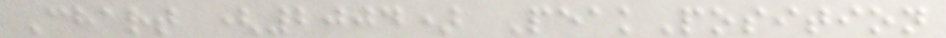Chart (2004) PeakPosition
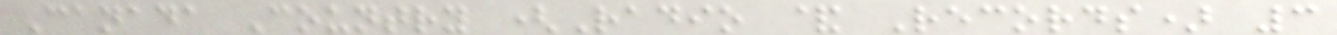Canada Country (Radio & Records) 3
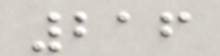216
